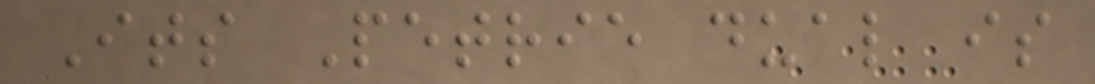Its Petrie dual is
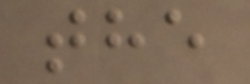the
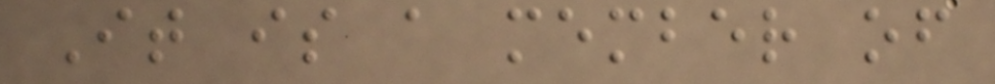It is a member of
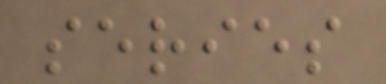series
